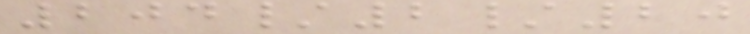204/2/20
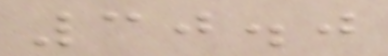30.0
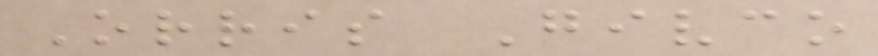Orris Givco
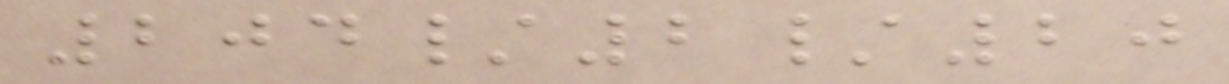204/2/20
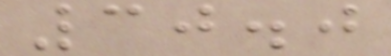30.0
